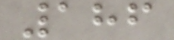186
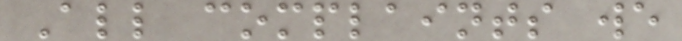All complaints we
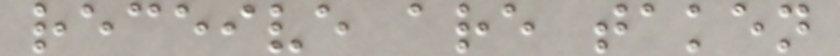receive are taken
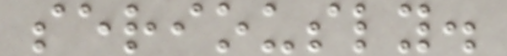seriously.
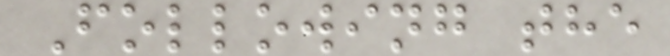Following the
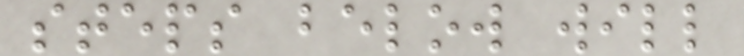steps below will
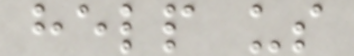help us
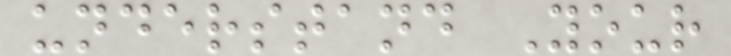understand Your
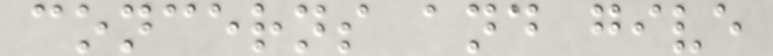concerns and give
